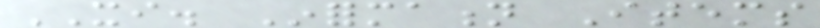XI. Information Items
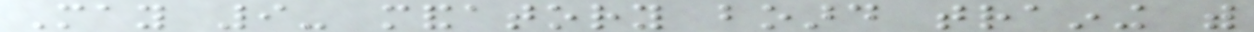May 9- mandatory board training with
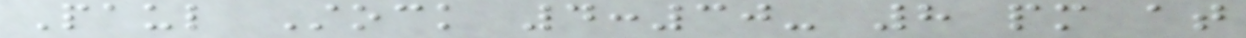Paul Stock 4:30- 8 pm at
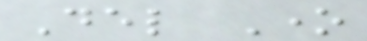Del One
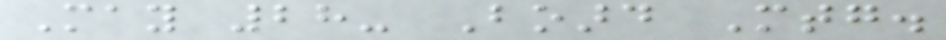May 28- Board Mtg.
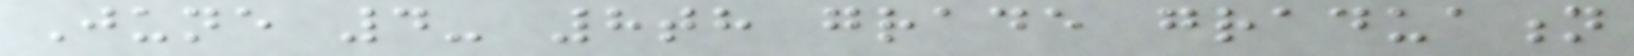June 4- 8th grade graduation
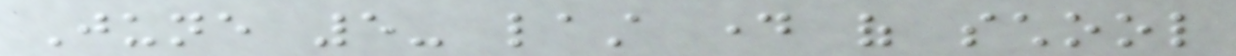June 5- last day of school
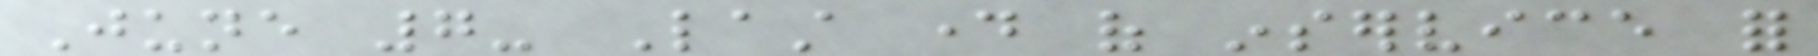June 7- Last day of inservice for
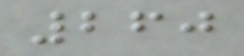260
